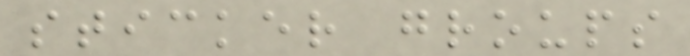sticker groups
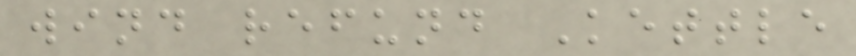wind refund Kettle
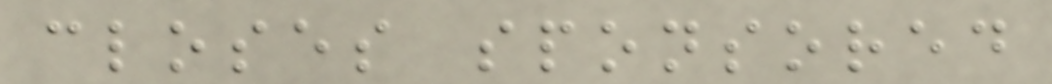closes sponsored
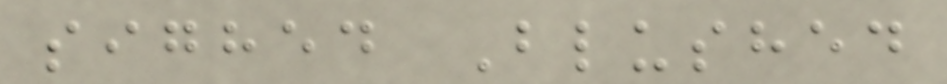sighed Blushed
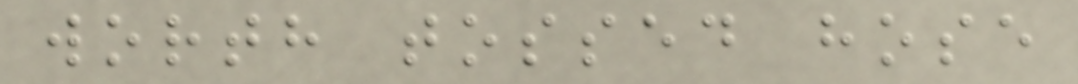worth tossed hose
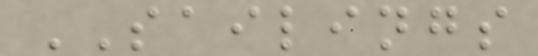SAILINGS
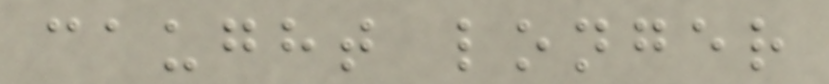caught longer
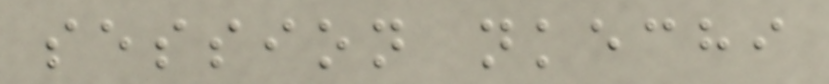session nkechi
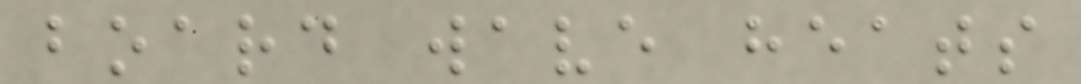board wave heats
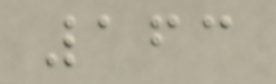163
